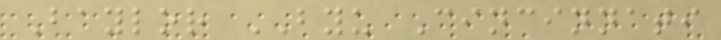Baylor BYU Cincinnati
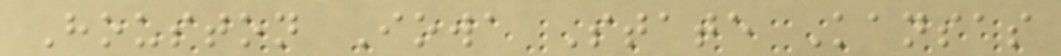Houston Iowa State Kansas
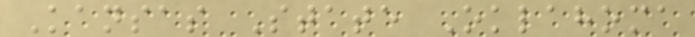Kansas State Oklahoma
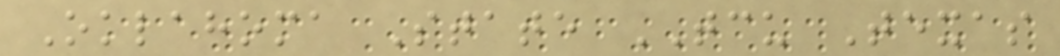Oklahoma State TCU Texas
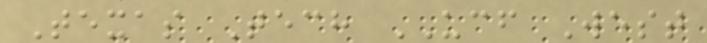Texas Tech UCF West
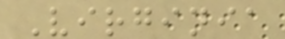Virginia
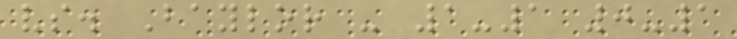vs. Baylor - 1-1 0-1
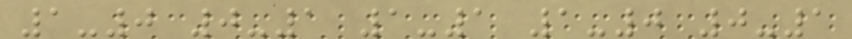1-0 0-1 1-1 1-0 0-1
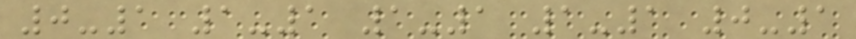0-1 1-1 1-1 1-1 0-1
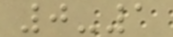0-1
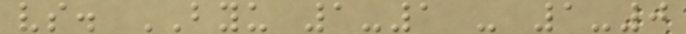vs. BYU 1-1 - 1-0
